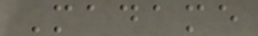Madame
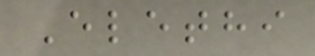Elethi
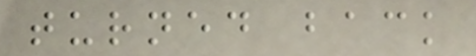turned back
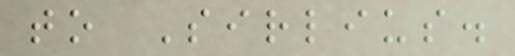to Sirlius.
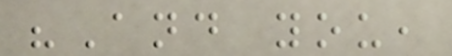"And you,
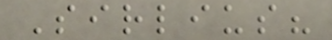Sirlius?
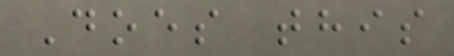Does this
